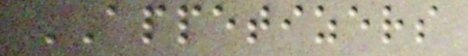APPETIZERS
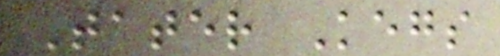Tater Kegs
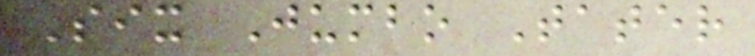Six Jumbo Tater
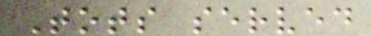Tots served
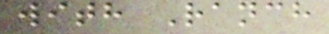with Ranch
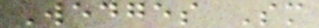Wedges Sm
